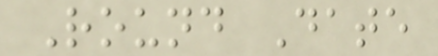Round Date
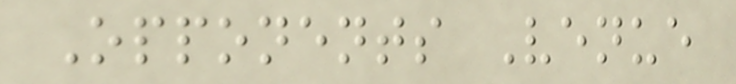Opponents Venue
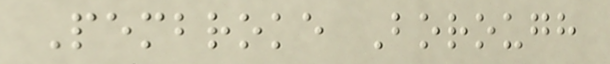Pembroke Borough
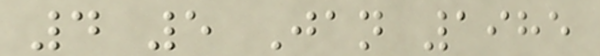4 5 Jan 1985
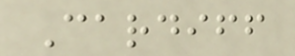Cardiff
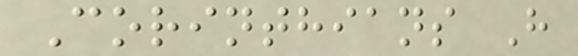Corinthians H
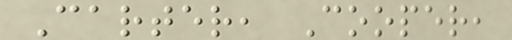Carter, Cooper,
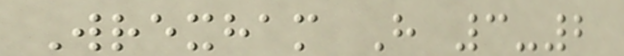Wrexham H 3-2
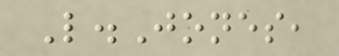L.Jones,
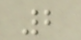2
